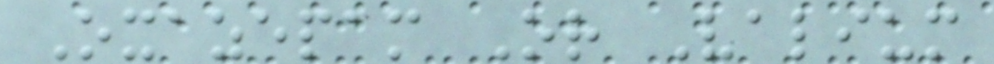Oxazepam Or Valium
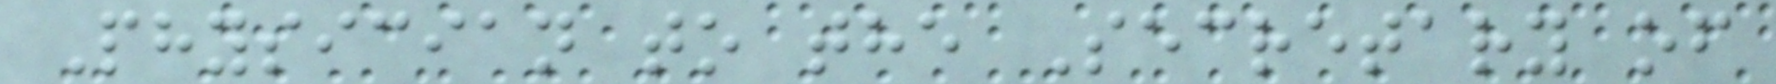Physician to the Secretary of
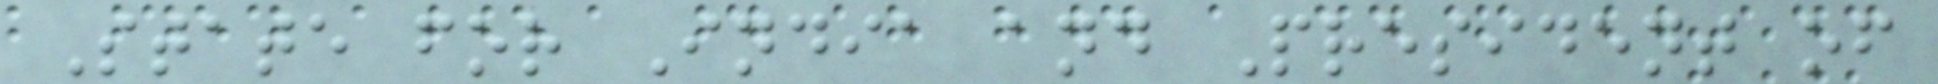State for India and President of
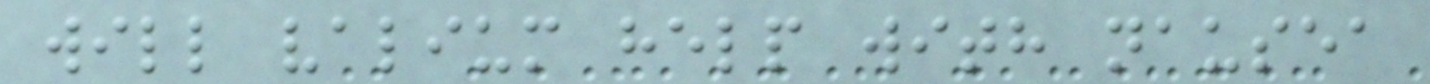will valium help with nausea
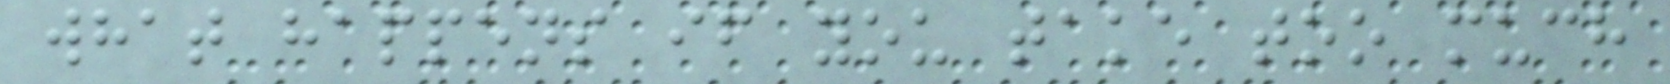what happens if you take too much
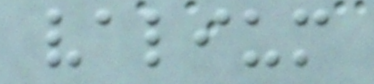valium
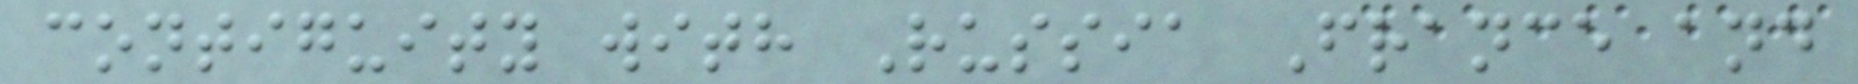contiguity with Russia France and
